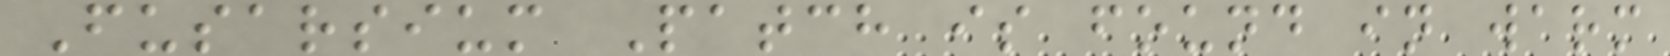Fusarsium Patch is found in warm
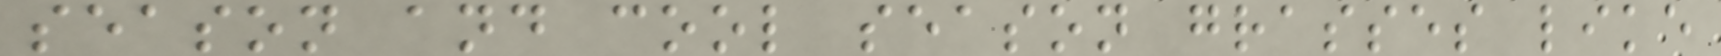season and cool season grasses like
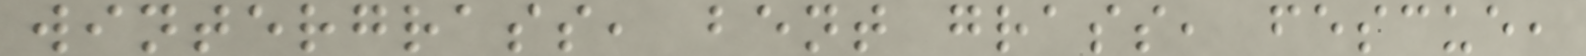wintergrass, bent grass, fescue,
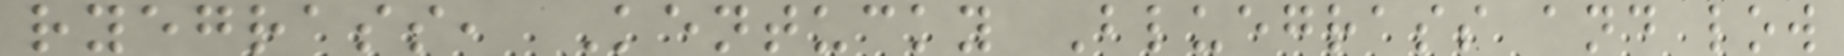ryegrass, Kentucky Bluegrass and low
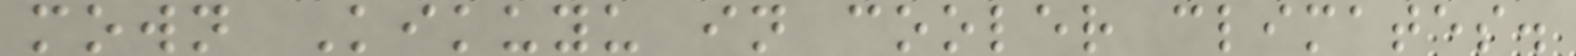mown Kikuyu in cooler climates.
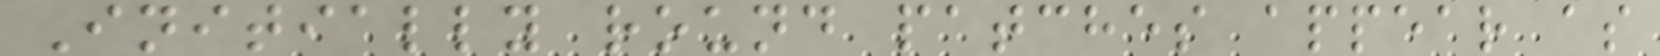Initially round patches appear as
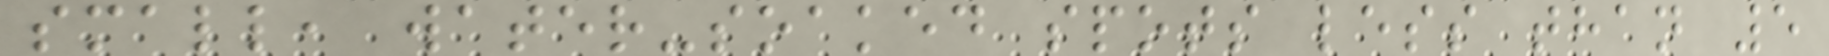small, water-soaked spots less than 5
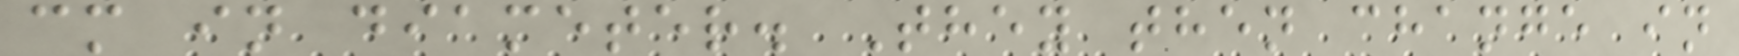cm in diameter. They then change in
